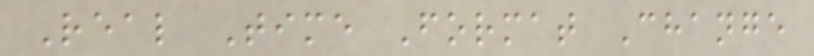Real Time Format Change
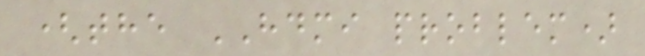(the HDMI problem)
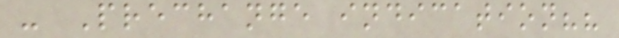- Prechange indication??
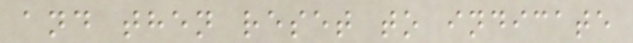and then reset to indicate
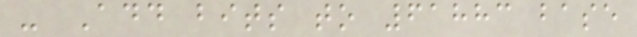- Add bits to 61883 base
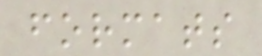formats
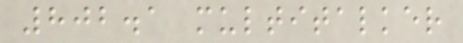802.1 multitalker
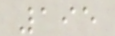195
